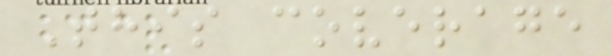This coverage
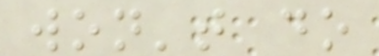won't do
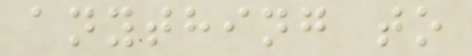anything to
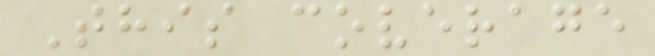This coverage
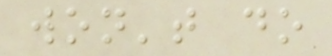won't do
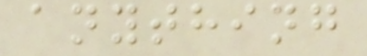anything
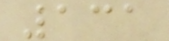131
